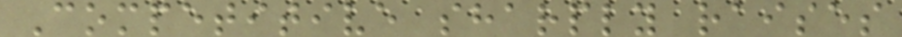Competitive sharply raises
